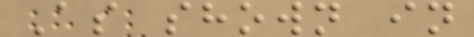As shown in
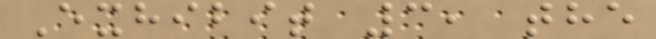Exhibit 3, the
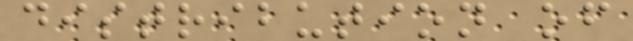distribution of
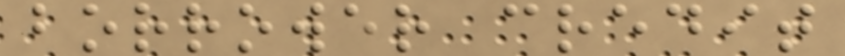borrower credit
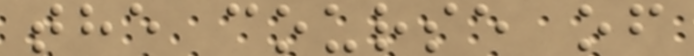the course of
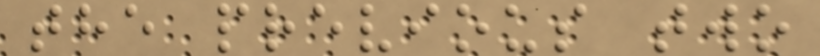the previous two
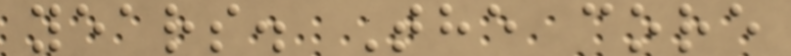years. The core
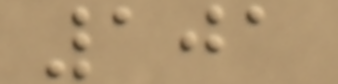101
